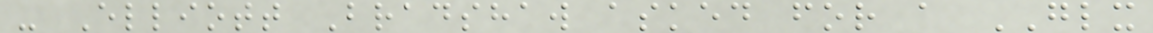- Elliott Bradshaw asked for a GLX
